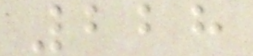228
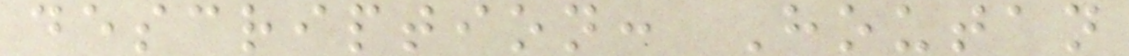description: Houtan
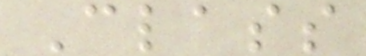Class
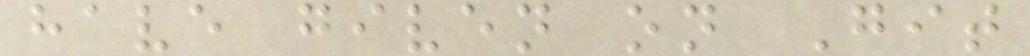have given on Git
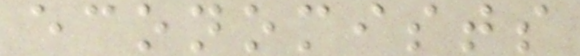economists
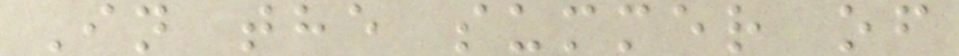In the summer of
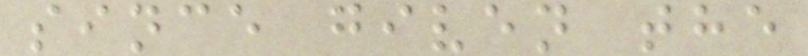since given the
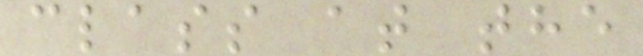class at the
